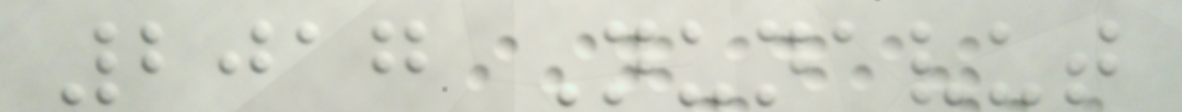2017 Nunavut
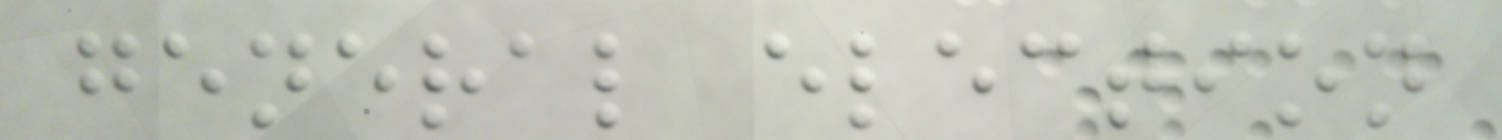general election
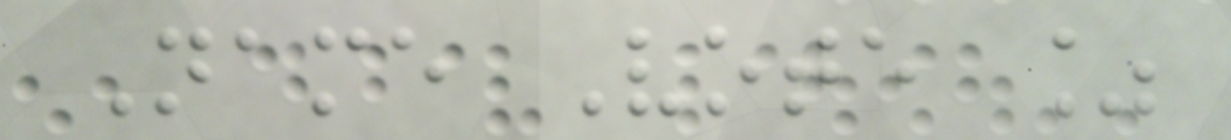Name Vote %
